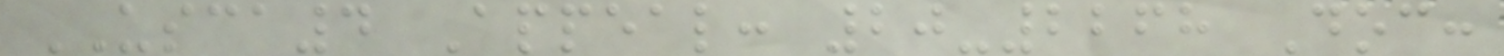USCA4 Appeal: 20-2268 Doc:
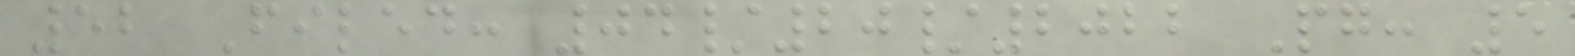52 Filed: 04/20/2022 Pg: 5
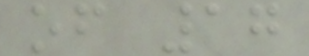of 17
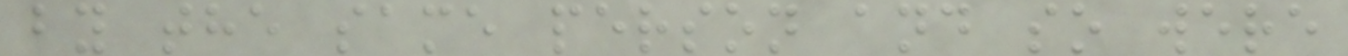by the same person and so were
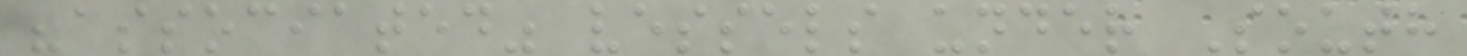"associated" vessels under South
